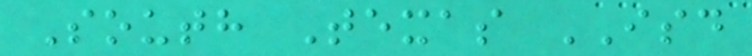South Texas ISD
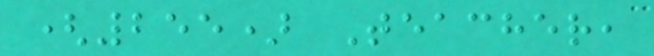(255) Teacher,
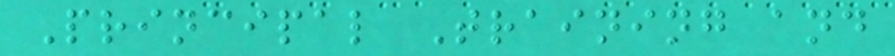Principal Training and
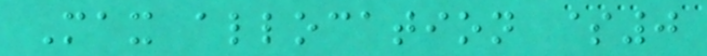Max allocation $0
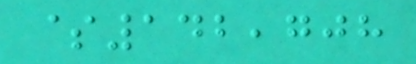$142,708
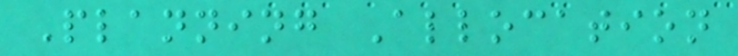Planning Allocation
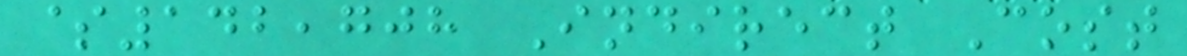$142,708 Indirect Cost
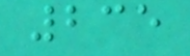235
